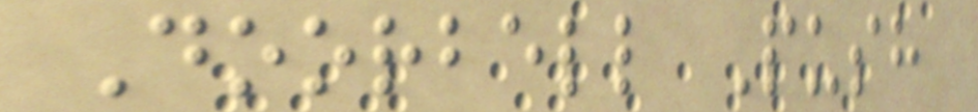Doorbell Push
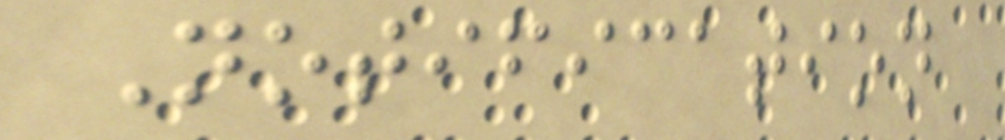Notification
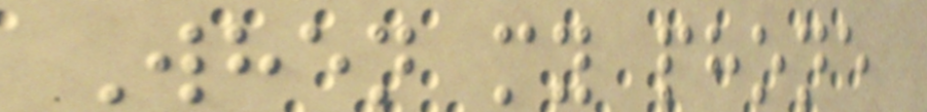When my phone
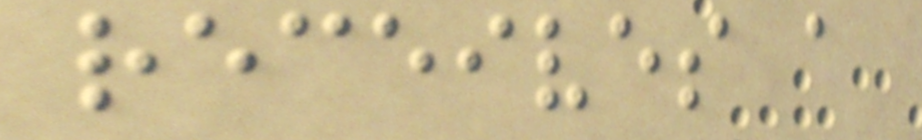receives a
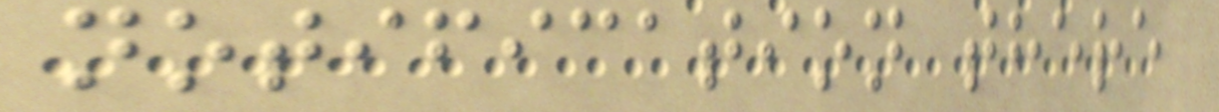notification there
